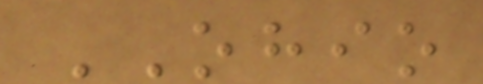OHIO
